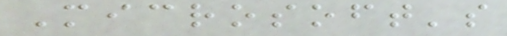Microsoft's
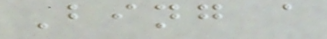Bing a
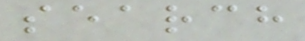search
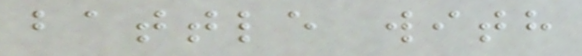battle with
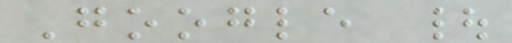Google |
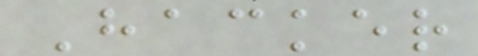Hacker
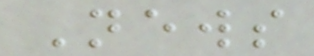News
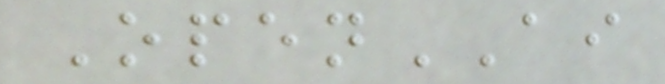OpenAI
